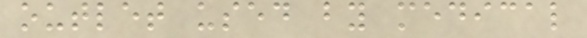outlet used by medical
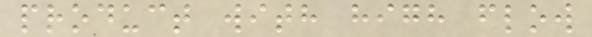product with high flow
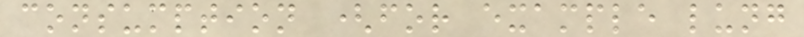consumption (for example lung
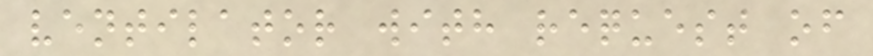ventilator with request of
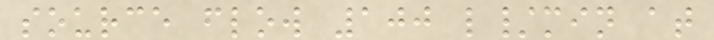source flow 100 l/min at
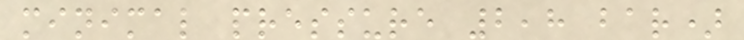minimal pressure 2,8 bar)
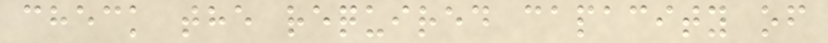check the required capacity of
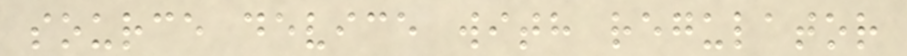source device with regulator
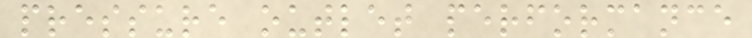pressure outlet performance
